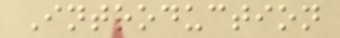Introduction
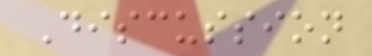Discussion
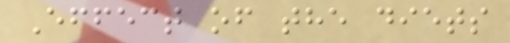Effect of the diets
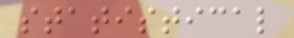statistical
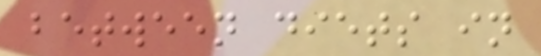between diets in
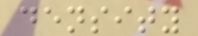density
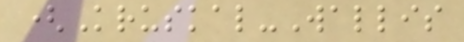(Kruskal-Wallis
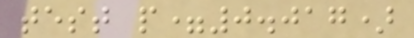test p=0.017)
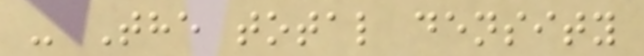- The total density
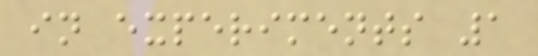in experiments 1
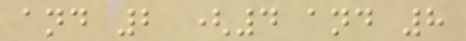and 2 (4 and 8
